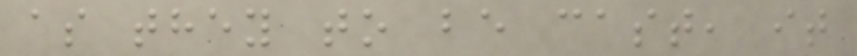as they to be cast, it
